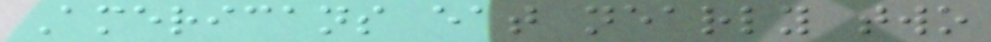Americans eat nearly two
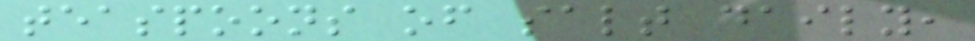teaspoons of salt daily,
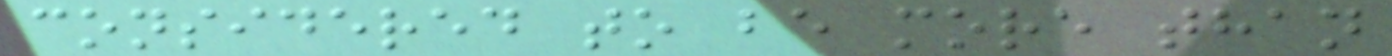considered to be more than
